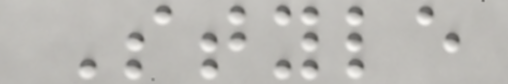Style
